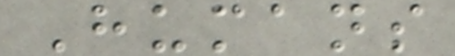Humans
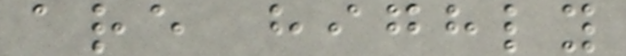are highly
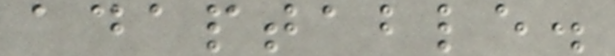adaptable.
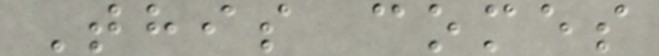This comes
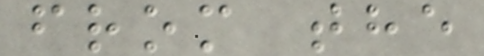from the
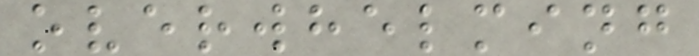overwhelming
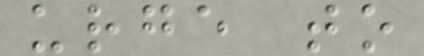urge to
